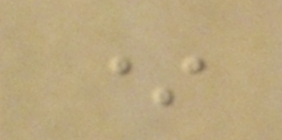*
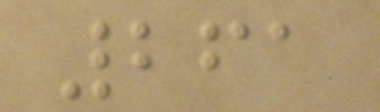261
